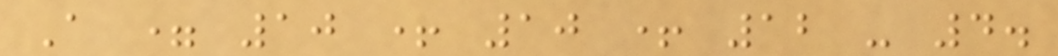A = 10 + 10 + 12 - 4.
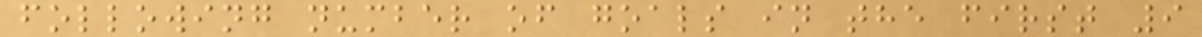following number of goals in the first 9
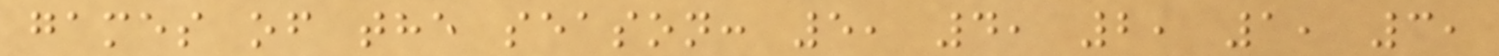games of the season: 5, 4, 2, 1, 3,
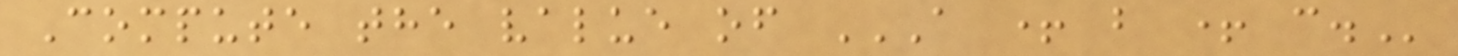Compute the value of A + B + C.
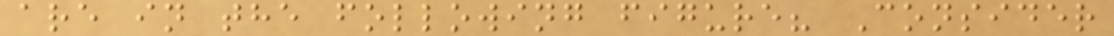are in the following figure? Consider
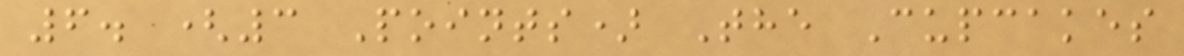6. (3 Points) The Cupcakes
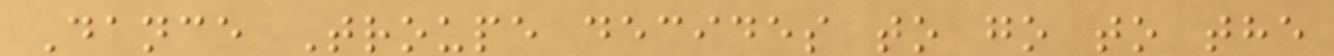Dance Troupe decides to go to the
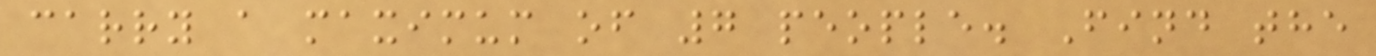carry a maximum of 7 people. Find the
